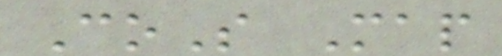CoS Map
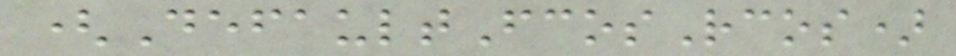(DefaultFcosRcos)
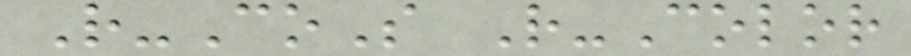R-CoS R-Color
